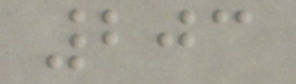203
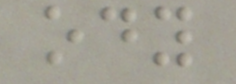ody
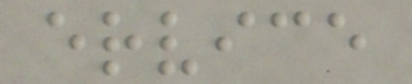ervice
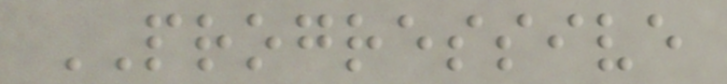PROGRESSIVE
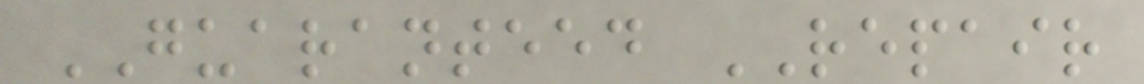GUARANTEED REPAIR
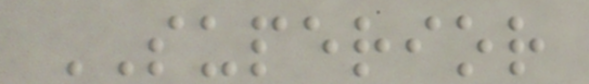SUPERIOR
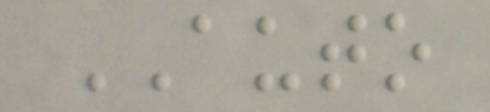AUTO
